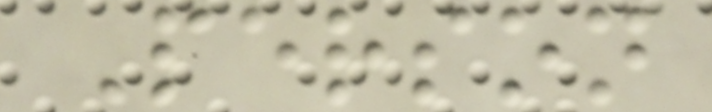Person
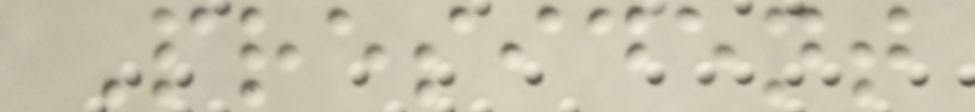President
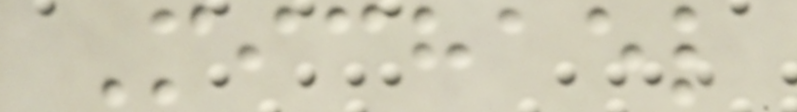Michael
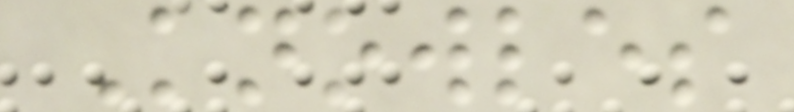Knowles
